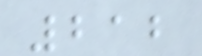212
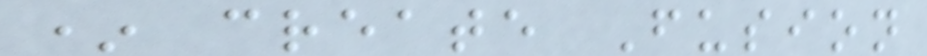* create Fusion
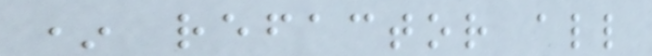* refactor all
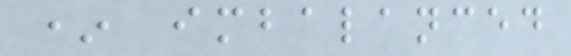* imbalanced
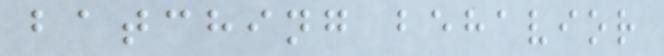batching behavior
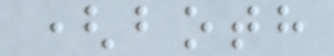(both
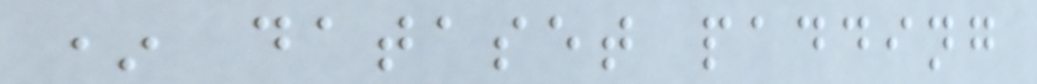* dataset padding
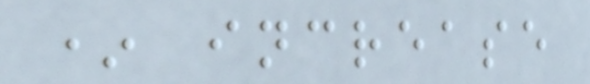* increase
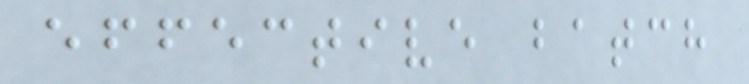effective batch
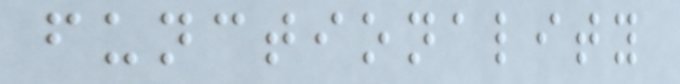functionality
